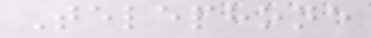Telephone
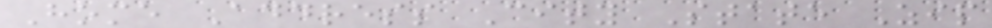Home Address City State Zip
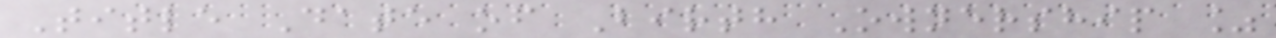Title Date of Birth Ownership %
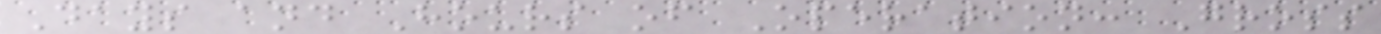Days and Hours of Operation: Gross
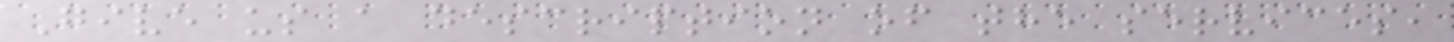Give us a description of the services,
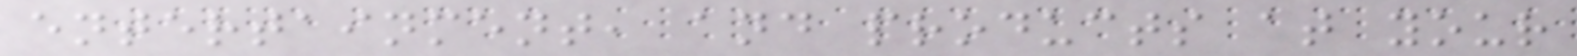entertainment, and products at your
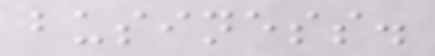business.
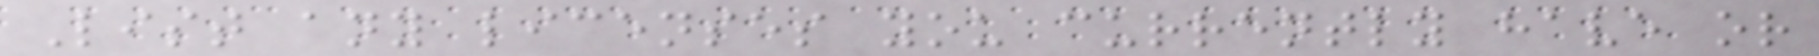List any licenses you currently have or
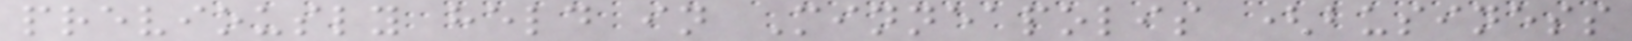previously held in Minneapolis (business
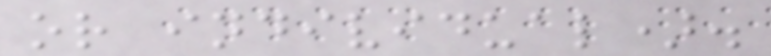or individual).
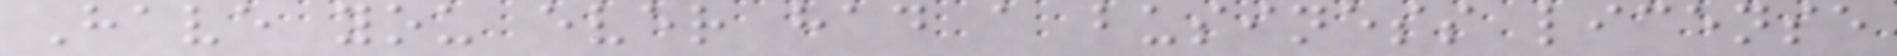Have you ever had a business license
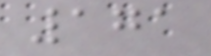171
